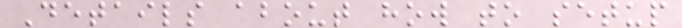Details about how to setup
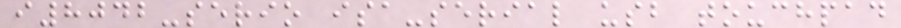i8042-serio isa-serial usb touchpad
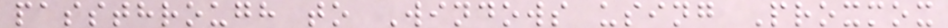passthrough to Windows using Proxmox
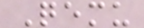Qemu
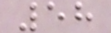58
